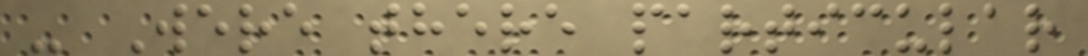- Were there particular
